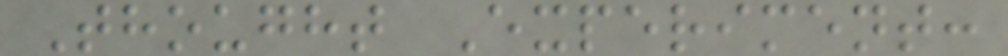Thought Experiment:
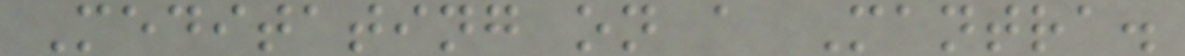Meditating on a Mantra.
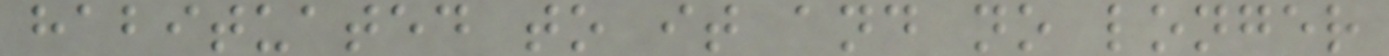habituated to it and no longer
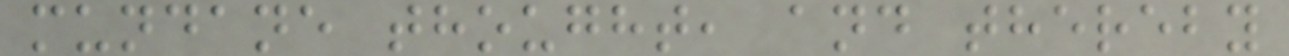mundane thought, and thereby
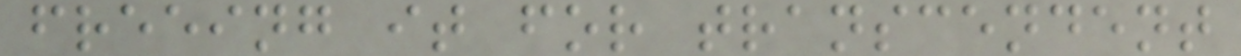freeing it for transcendent
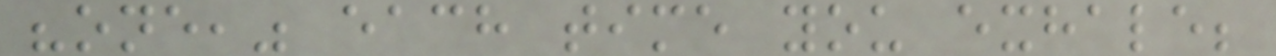"one," each time you exhale;
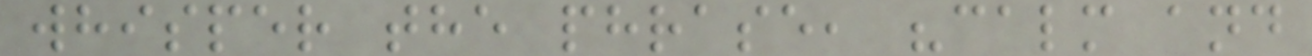whisper the phrase, "calm and
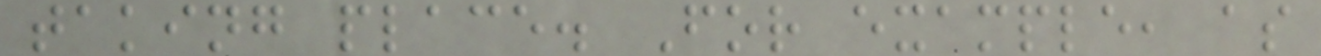taking place. For example, as
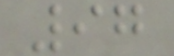97
